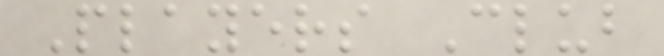Players Club
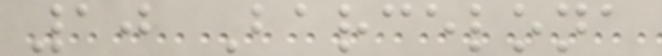10 Barcelona
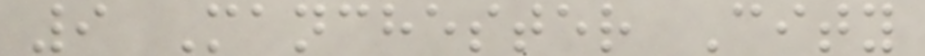9 Manchester City
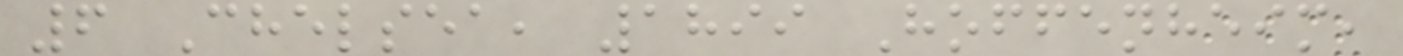6 Chelsea, 1899 Hoffenheim,
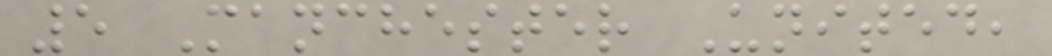5 Manchester United,
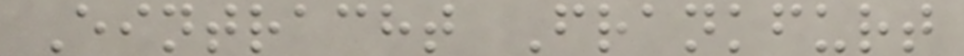Eintracht Frankfurt
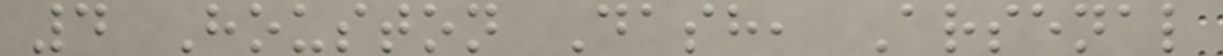4 Houston Dash, Arsenal
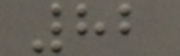82
